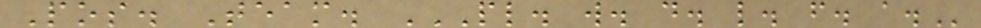Pos. Team. PL. W. D. L. F. A.
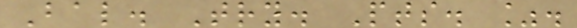Bal. Try. Pts. %.
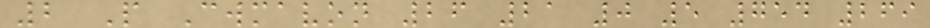2 P Cwmavon 26 21 0 5 754 269
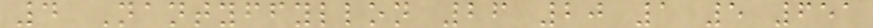4 Nantyffyllon 26 20 1 5 651
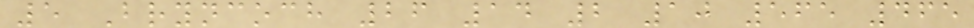5 Bryncoch 26 14 2 10 565 465
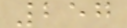257
